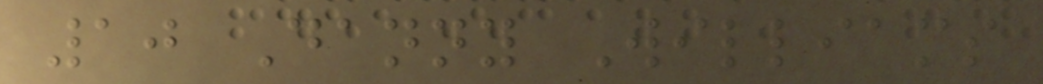10 Danny Williams
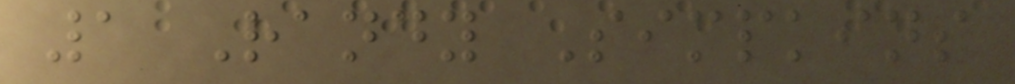1 Randy Simpkins
